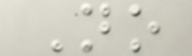No
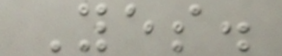Yes.
